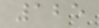125
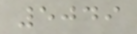5049
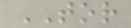TOR
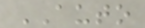AUTO
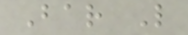Bar L
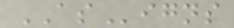ASigns
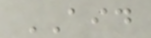AID
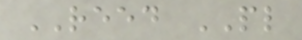REED PL
